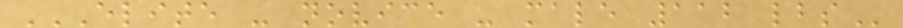ELITE - NOVICE - MALE 112 LBS
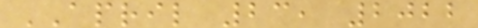APRIL 23, 2022
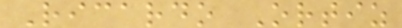Ricardo Ortiz
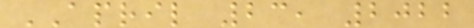APRIL 23, 2022
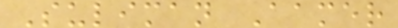Suliman Aamer
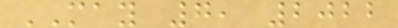MAY 7, 2022
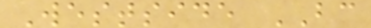Westside BC
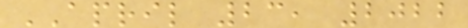APRIL 23, 2022
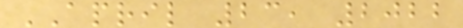APRIL 23, 2022
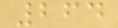264
